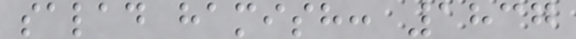salad hamish: 1837
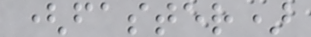(faster)
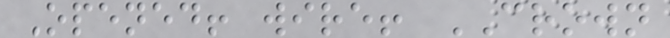Opened! wire! CROWN
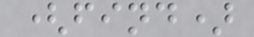(find)
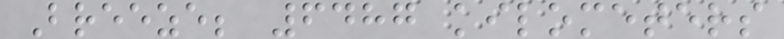Breeze; 6487 kilometers
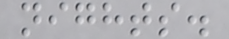nights.
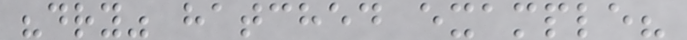"dry" hatched example?
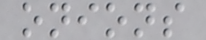onions
